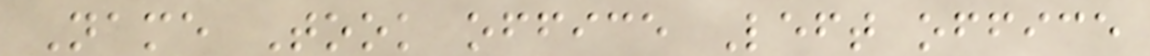Name Took office Left office
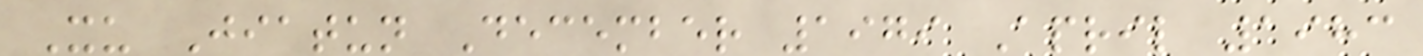Xu Jiatun December 1979 April 1983
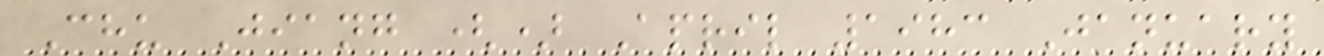Chu Jiang () April 1983 January
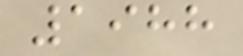1988
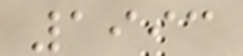1993
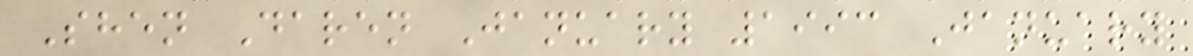Shen Daren January 1993 January
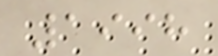1998
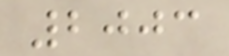2003
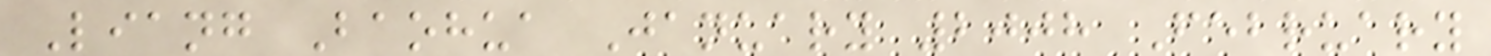Liang Baohua January 2008 February
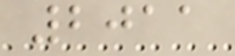2011
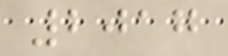2017
